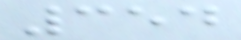354
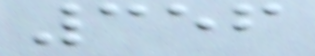356
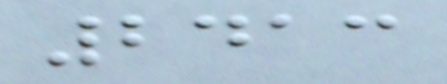2413
